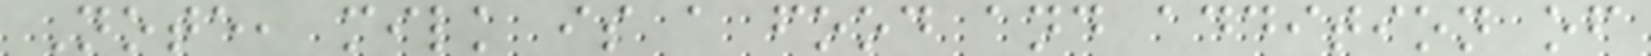Note, milk is a food and addition of
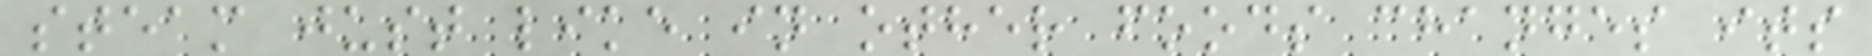steam just like in other foods changes its
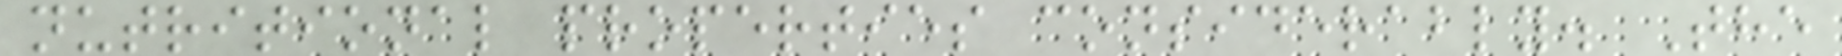nutritional properties considerably. The
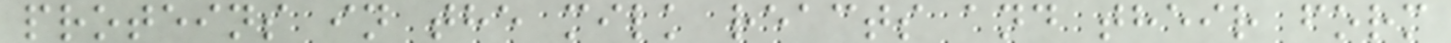proteins in the milk reacts and their form
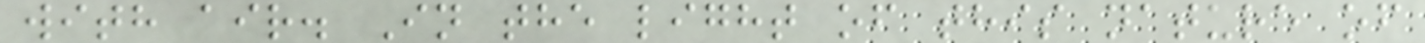with air. In the light of this nature of
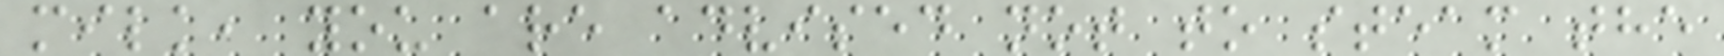milk, you are advised not to steam the
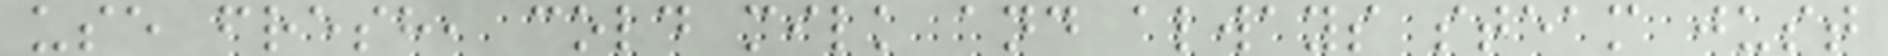use fresh, cold milk and always steam just
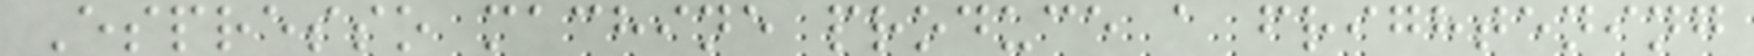Espresso machine produce a frightening
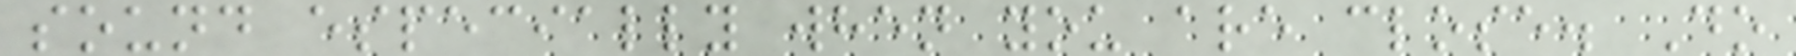sound especially when you are close. Do
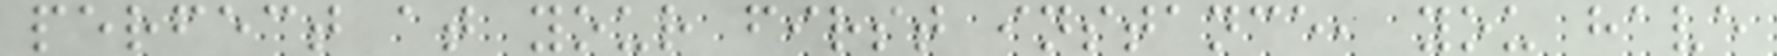perfect at your first instance, you have
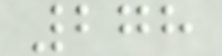278
